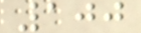100
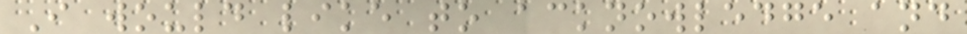I would like to acknowledge and
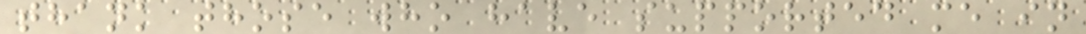thank those who have supported me in
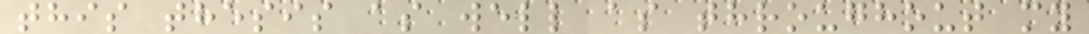this thesis as well as throughout my
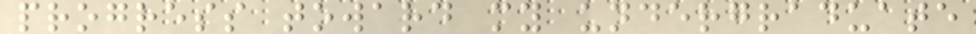progress toward my undergraduate
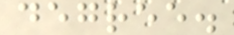degree.
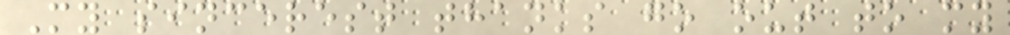My sincerest thanks go out to my
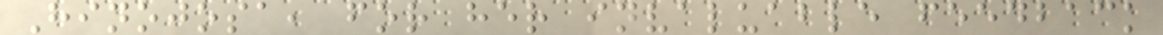Hinojosa, for her invaluable feedback
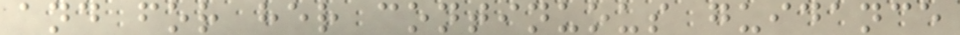and for her continuous guidance
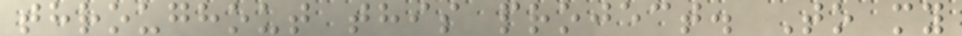throughout this project. To my
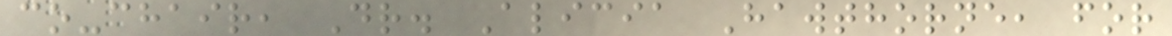co-chair, Dr. Alicia Hawthorne, for
